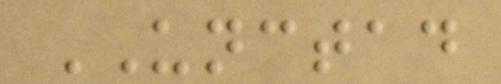UNCTAD
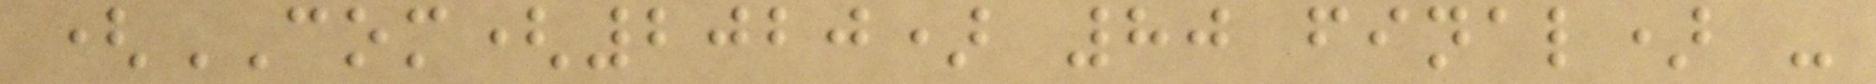(COM(2020) 80 final) -
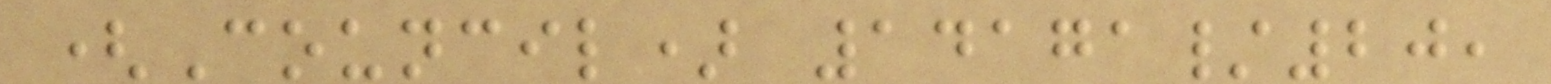(Council) 14171/20,
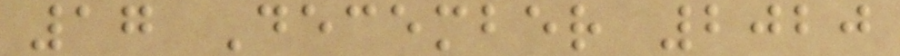17 December 2020
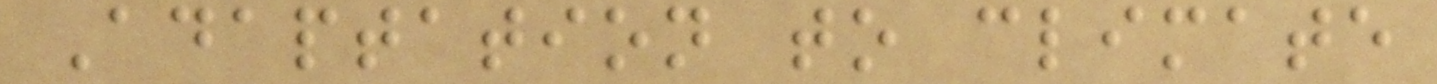Adaptation to climate
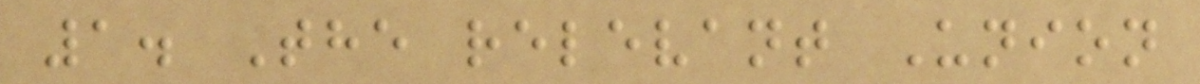1. The relevant Union
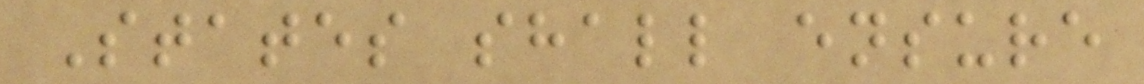States shall ensure
